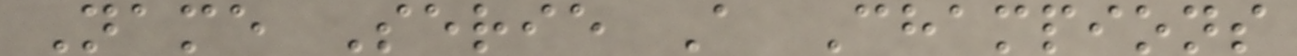Name Serie A Champions
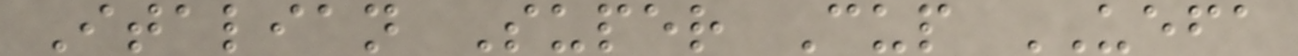Italian Super Cup UEFA
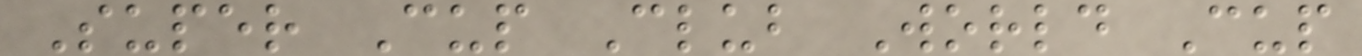Super Cup Club World Cup
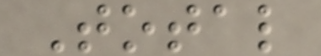Total
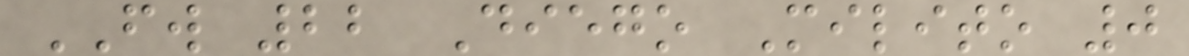FW 22 Diego Milito 0
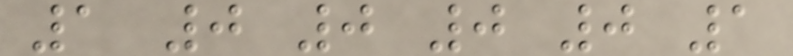1 0 0 0 0 1
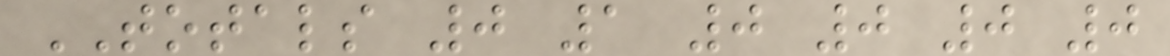TOTALS 0 1 0 0 0 0
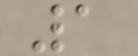1
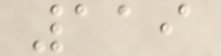119
